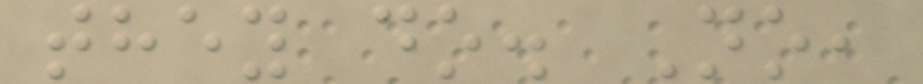they do. No,
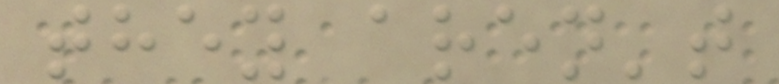they aren't
